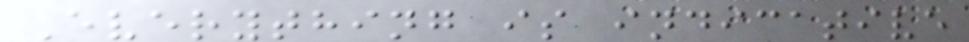Everything is indicative
